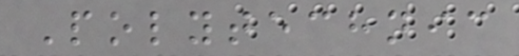Polytechnic
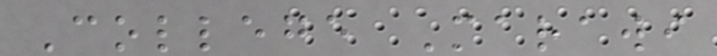College Marawi
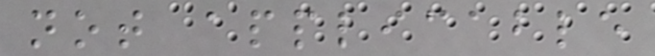not applicable
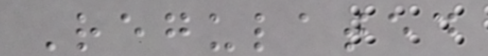Regulated
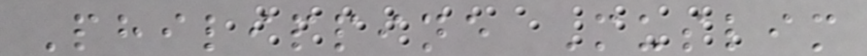Philippine Muslim
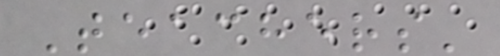Teachers'
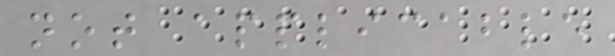not applicable
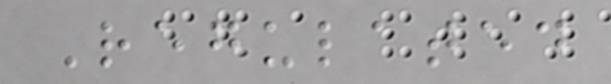Regulated
